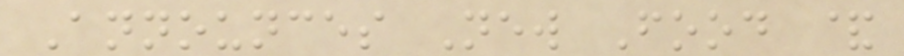Announces New Food &
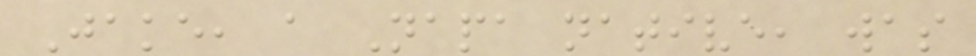Jake, a Napa native, was
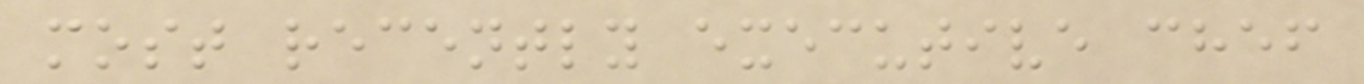most recently executive chef
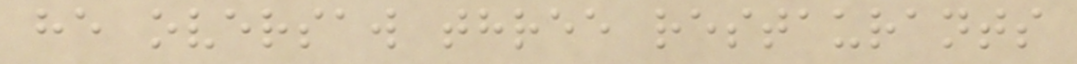he oversaw three restaurants
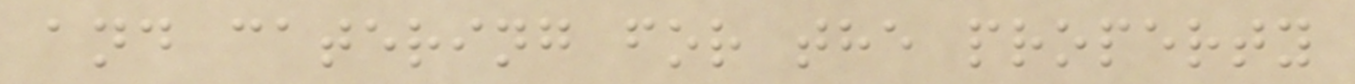and catering for the property
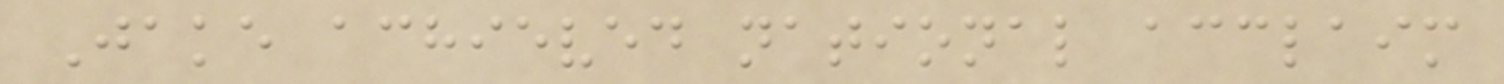Jake achieved national acclaim
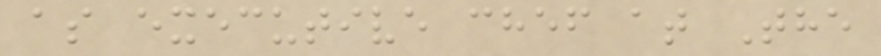as executive chef at The
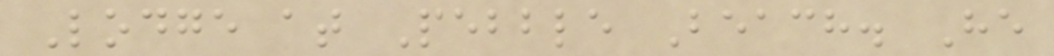Lodge at Pebble Beach. He
